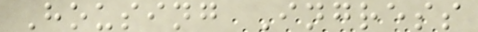Housing Ingress
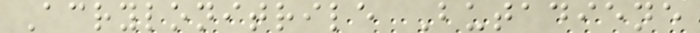Acrylonitrile Butadiene
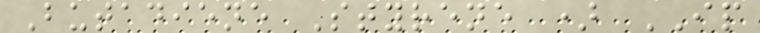Butadiene Styrene ) IP
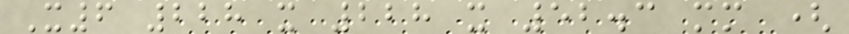X6 228 x 228 x 52.3 mm (
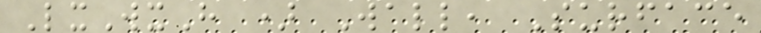LxWxH ) Wall, Surface
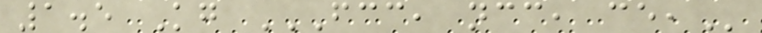1.5 Kg FCC, NCC, CE,
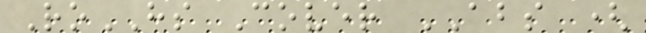RoHS Cover ABS (
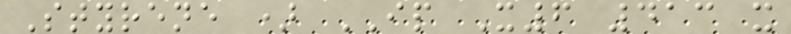Styrene ) IP X6 413 x
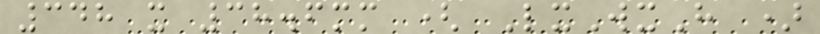348 x 38.6mm ( LxWxH )
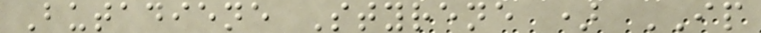Butadiene Styrene ) IP
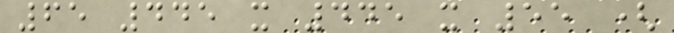65 445 x 445 x 55 (
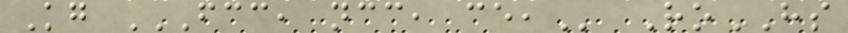Kg FCC, NCC, CE, RoHS
